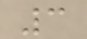3
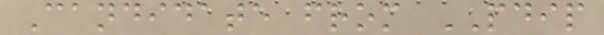Candidate from PDIP
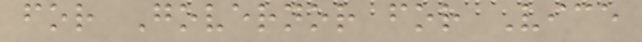for Governor for Vice
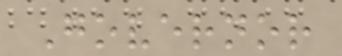Governor
